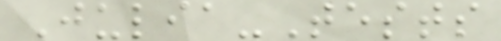Julia-Tests
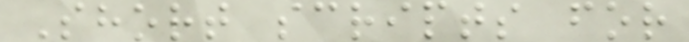Short scripts for
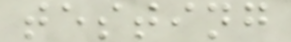testing
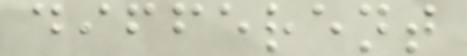different
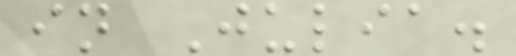in Julia.
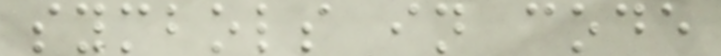symbols in code
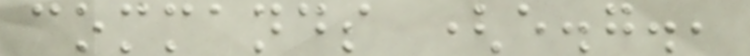commands (e.g.,
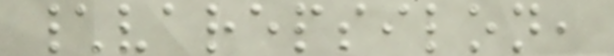\varepsilon,
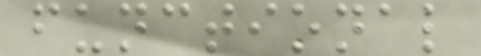functional
